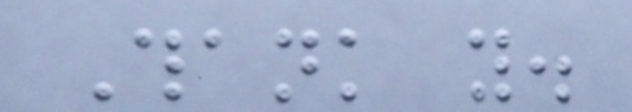Thank you.
